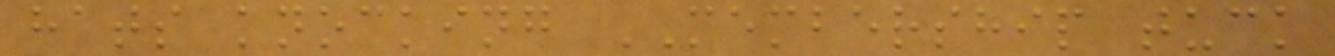hats knocking MEMBERSHIP tuck
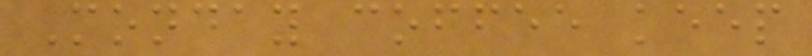Monday coffee keep
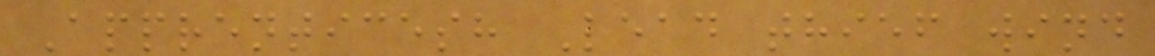Apprenticesh Lead thief wind
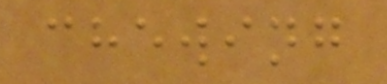chewing
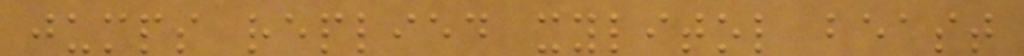jumps replied xylitol beast
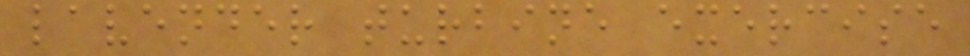lavender turbine exercise
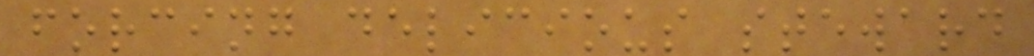forcing delicious steward
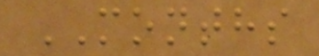MONTHS
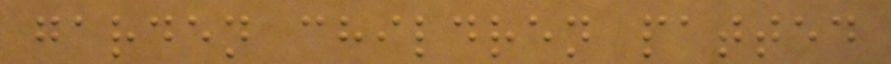garden children patted
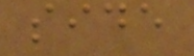side
